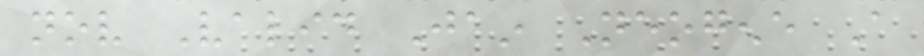nov Valid Jain Neogene A
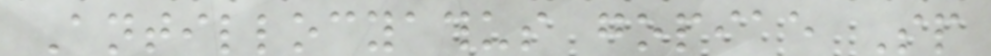Antillocyathus gopiae Sp
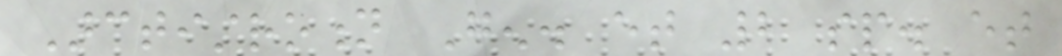Arctistrotion Gen. et 2 sp. et
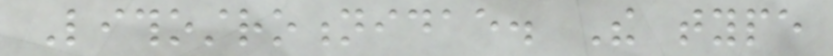Lithostrotionidae. The type
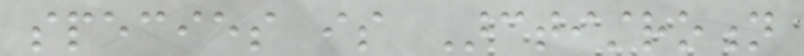species is Arctistrotion
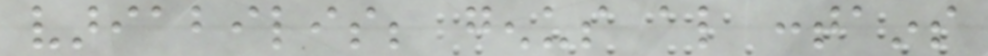variabilis; genus also contains
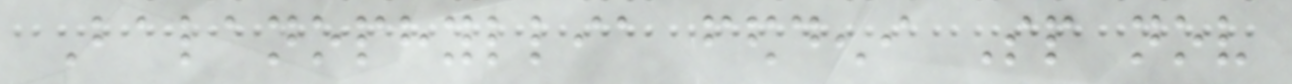Balanophyllia feddeni Sp nov
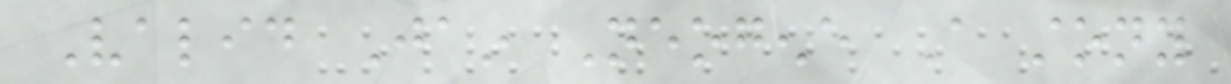Valid Jain Neogene A stony
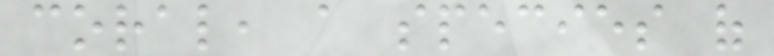coral, a species of
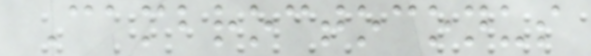Cambroctoconus
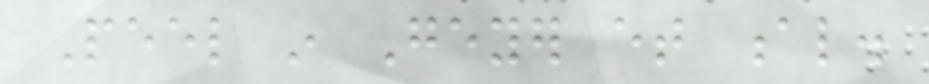Peel in Geyer et al.
